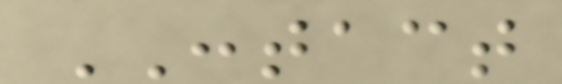CONTACT
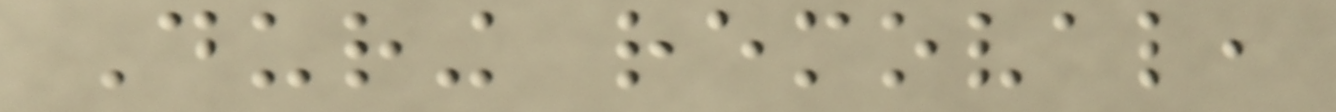During removal,
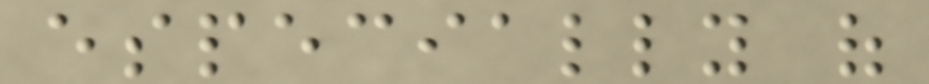especially of
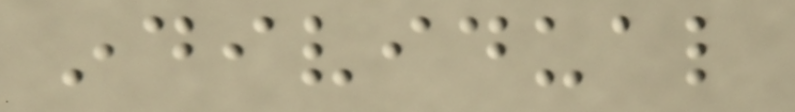individual
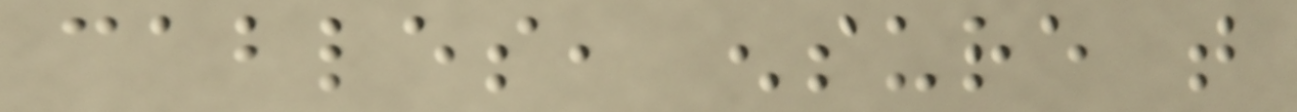cables, ensure that
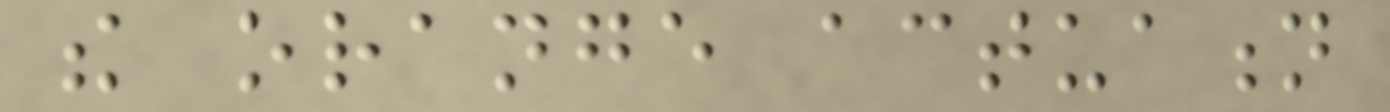the orange actuation
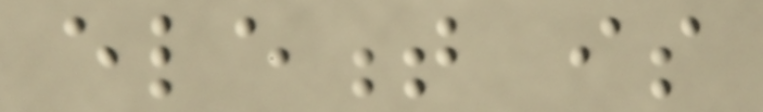element is
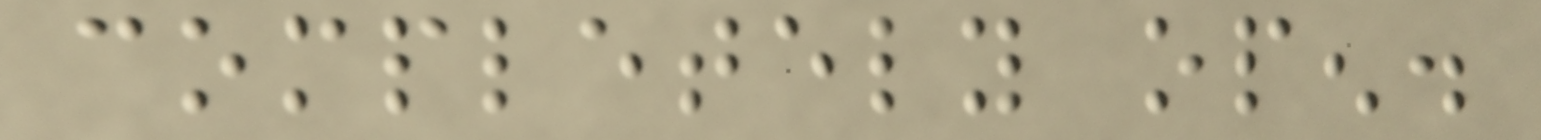completely open.
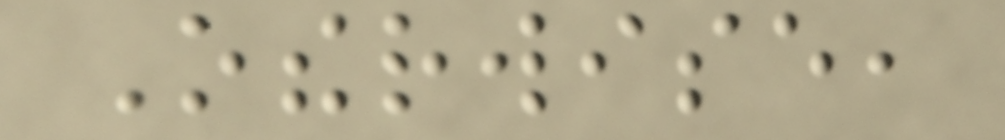Otherwise,
